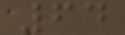64
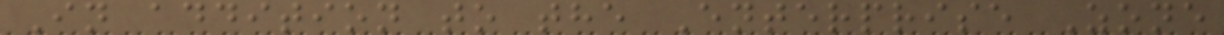In addition to the Enterprise Zone
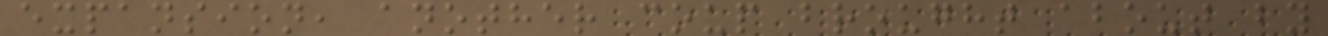expansion, another coup brought about by
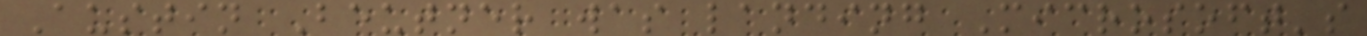Austin Beutner was landing Microsoft's
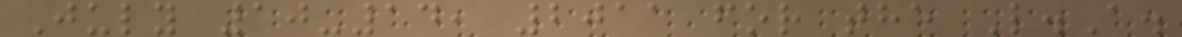July 10-14, 2011 for the L.A.
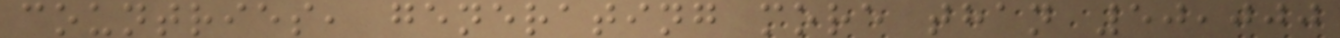countries, generating more than 50,000
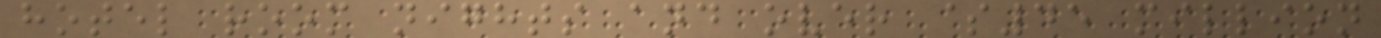hotel room nights and over $45 million
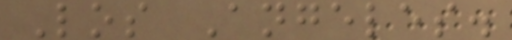Los Angeles.
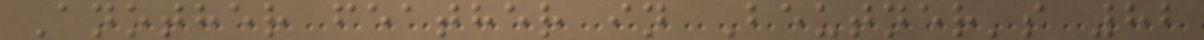Another feather in Beutner's 82
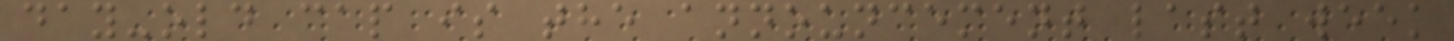day-old cap is the announcement last week
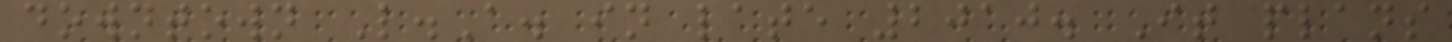downtown L.A. in late 2010. It plans
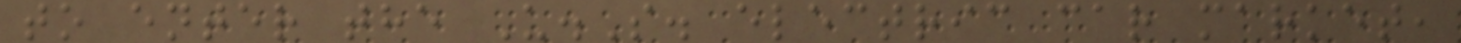to enter the U.S. electric car market,
